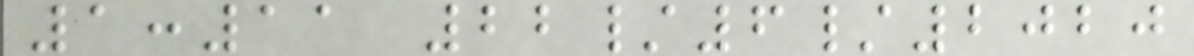1:11 22/6/2020
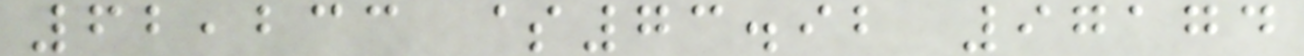62,233 $73.92 97174
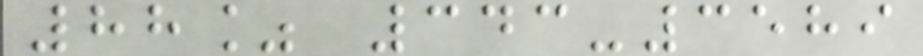88% 343-3589
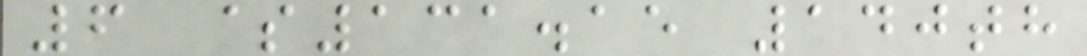6 $131.15 140th
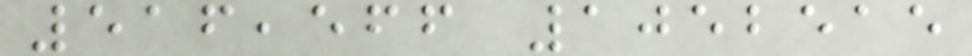516,566 1052515
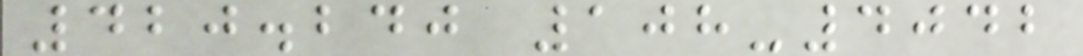420.240 108-4042
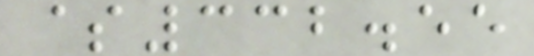$332.55
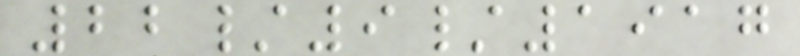22/9/1917
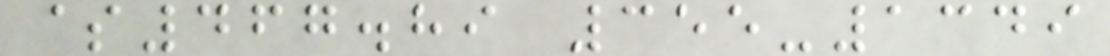$467.89 355-1349
